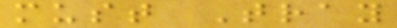must Tray
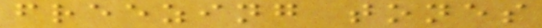freezing tones
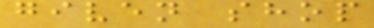given shop
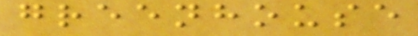greenhouse
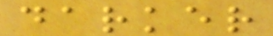darker
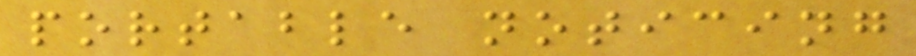portable noticing
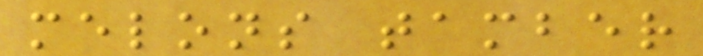melons tamber
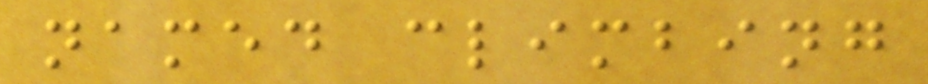named climbing
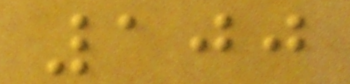100
